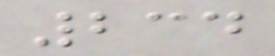234
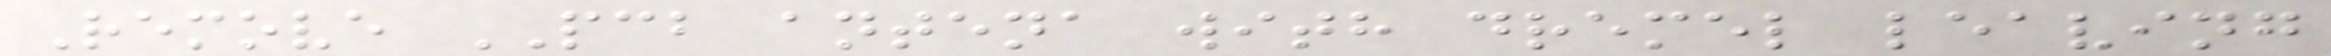Remove PCB antena with dremel leaving
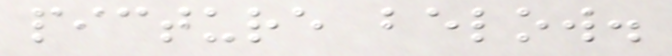picture below.
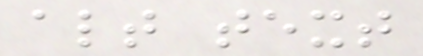alt text
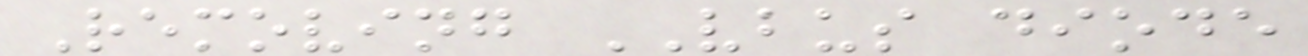Removing VBUS diode
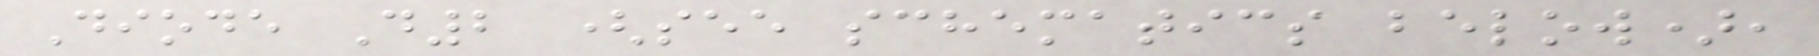Diode D2 (see schematics below),
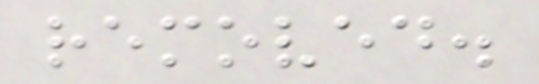removed.
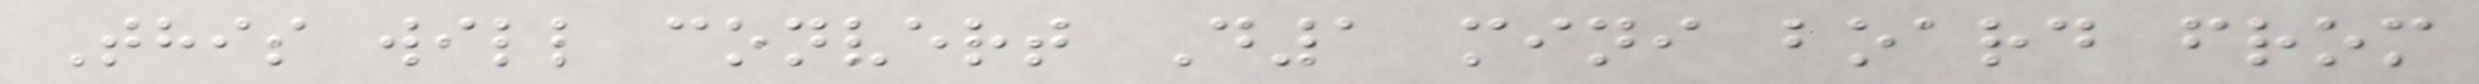This will convert D1 mini board from
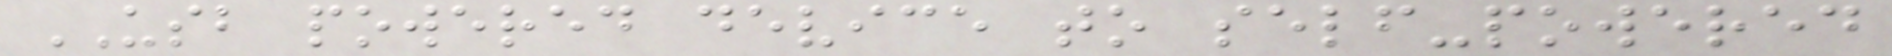USB powered device to self-powered
